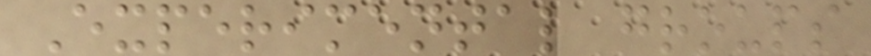Experimental groups
